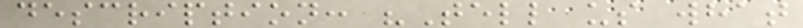description: "Tell us what
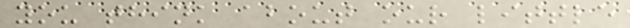you think about our little
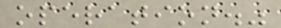operation."
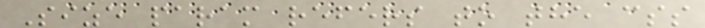Size param refers to the css
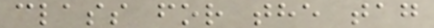class for the tag
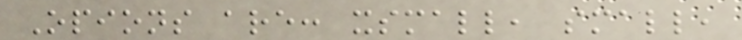Opions are: xsmall, small,
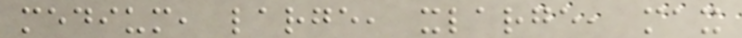medium, large, xlarge, max
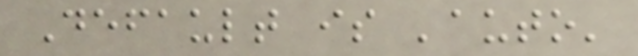Default is 'auto'
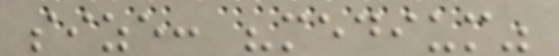size: "medium"
